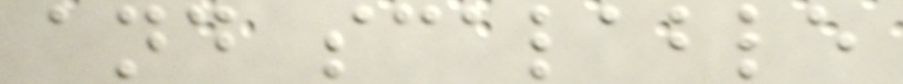and scalable
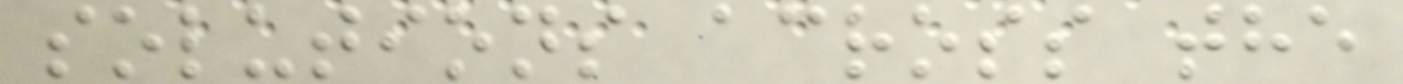solutions across the
